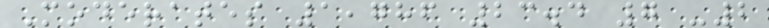Moderates 1,786 23.4 7 -2
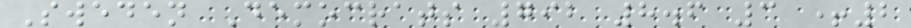Sweden Democrats 792 8.6 3 +2
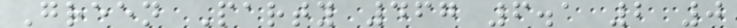Green Party 467 6.1 2 0
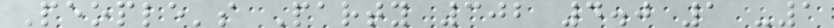People's Party 302 4.0 1 -1
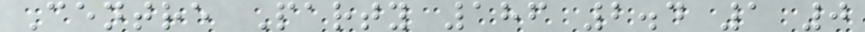Centre Party 186 2.4 1 0
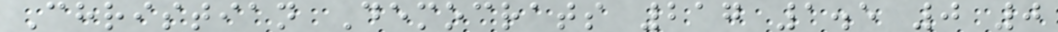Christian Democrats 217 1.5 0 0
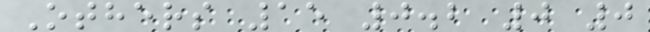Others 15 0.2 0 0
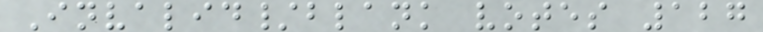Invalid/blank votes 127
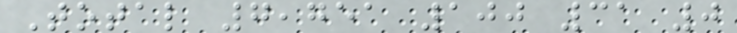Total 7,751 100 31 0
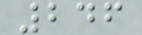246
